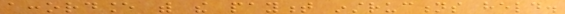accordance with the payment instructions held.
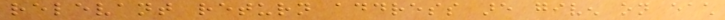relevant return address are given on each
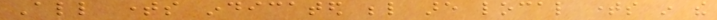All times indicated below are local times in the
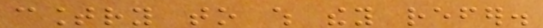country to which they refer.
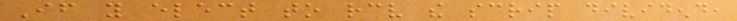If you elect to receive the scrip dividend,
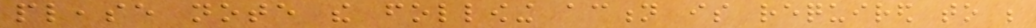please note the following action is required to be
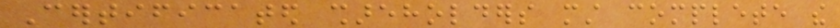Certificated shareholders must complete the
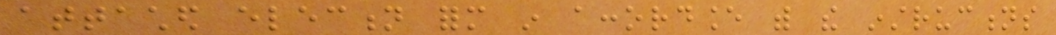attached election form in accordance with the instructions
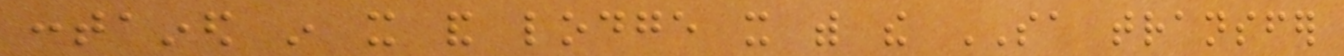contained in it and lodge it with the SA transfer
